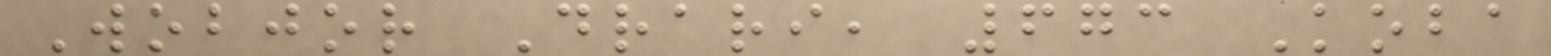Wobjor Drari, 673 Koba
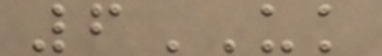6UK
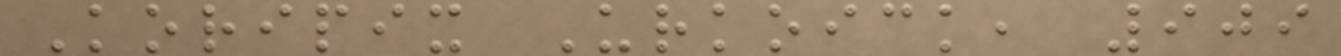Koripix Urkoick, 909
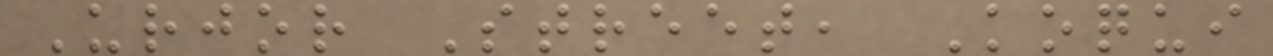Urjor Street, Koqui
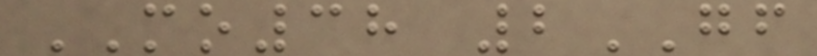MO38 2GF
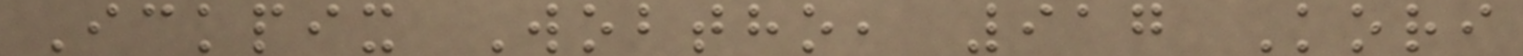Ickpix Wobtho, 917 Kori
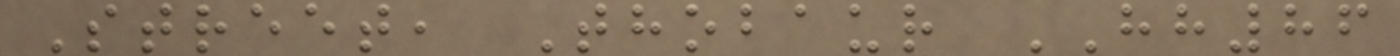Street, Thobaur HH86
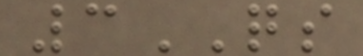3QS
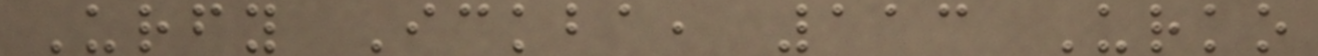Urfy Ickba, 113 Urko
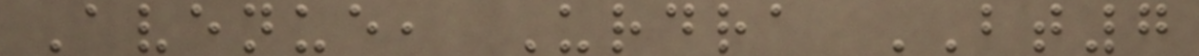Avenue, Urdra BT7
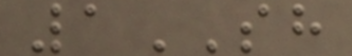1SH
